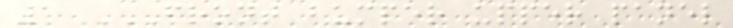1 FRONT BUMPER UPPER PANEL
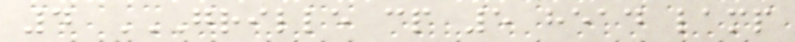4 GRILLE CP 5 HEAD LAMP
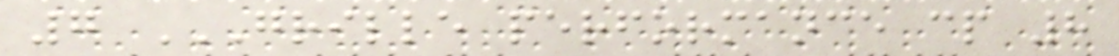7 GRILLE PERFORMANCE CP 8
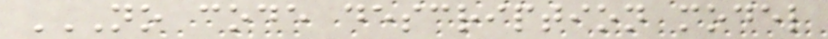NO CODE DESCRIPTION MODEL
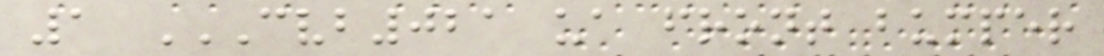1 CVB021 UA FRONT BUMPER
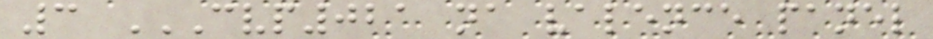3 CVP021 NA VALENCE PANEL
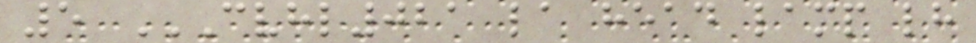5 CVHL021 LA HEAD LAMP LH
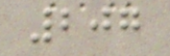207
